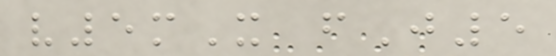v5mX fJ5
